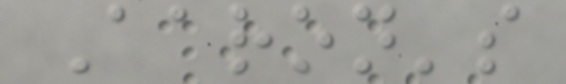Aaron's
